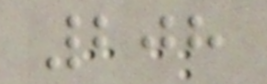208
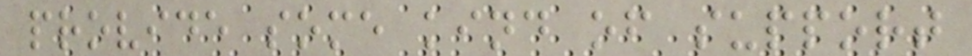provide some kind of support
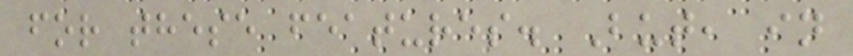for these features. But, in
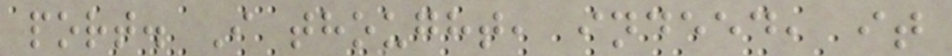port. I thought, indeed, it
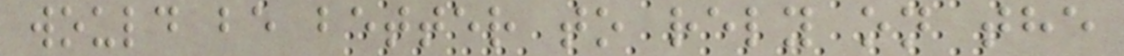would be better to rely on the
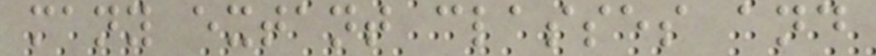many extant classes and
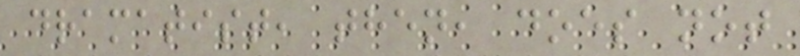dramatist, then, does not
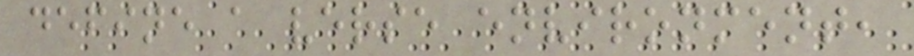define a verse environment,
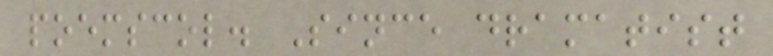poemscol. Since dramatist
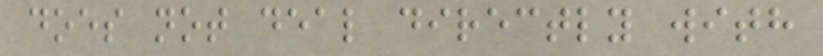does not deal directly with
